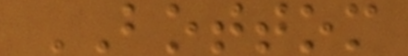BOTTOM
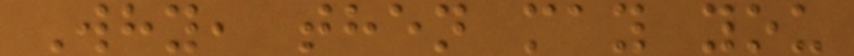Why, then may you
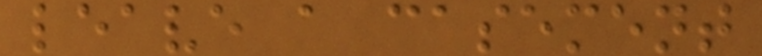leave a casement
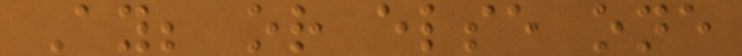Ay; or else one
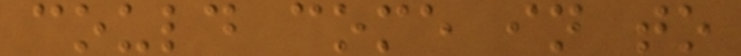could come in to
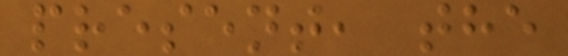present, the
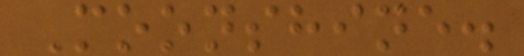Moonshine.
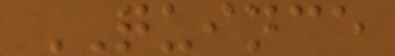QUINCE
